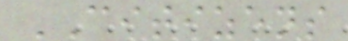CITIZENS
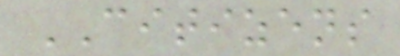CITIZENS
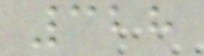328
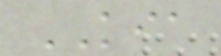KIA
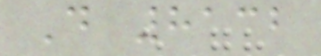D 8132
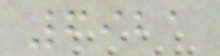6921
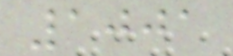1001
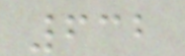632
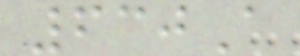630A
